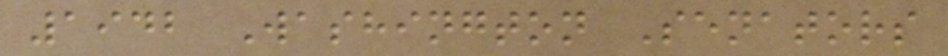1942 Washington Senators
